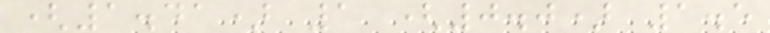(1.41) 1 (0.0) 1.5
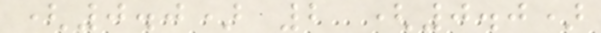(0.0) 2 (0.0)
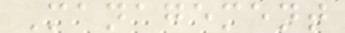Management
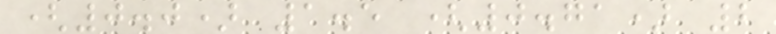(0.0) 1.5 (0.71) 2
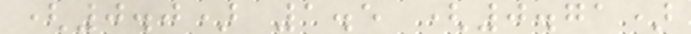(0.0) 1.5 (0.71)
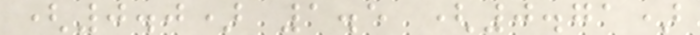(0.0) 1.5 (0.71)
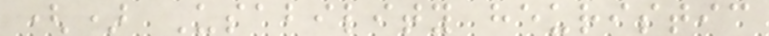() Usability heuristic
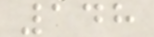148
